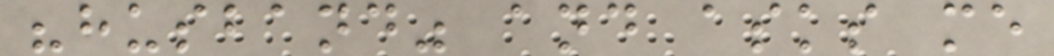"husband" and asks me
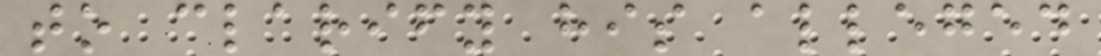to clarify his alleged
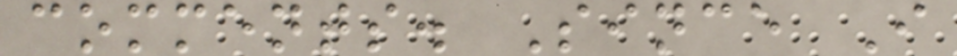comments. Since I
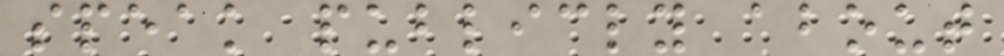speak publicly about
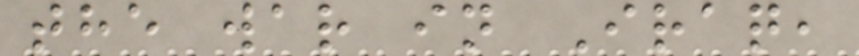the war in Iraq,
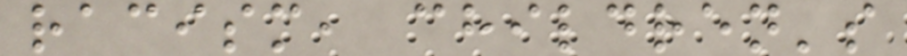racism, children's
